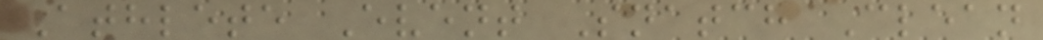Athlete Event Snatch Clean
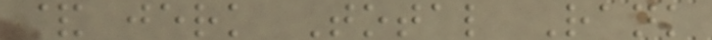& jerk Total Rank
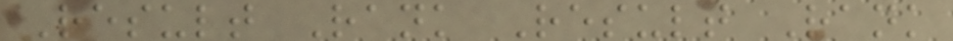Result Rank Result Rank
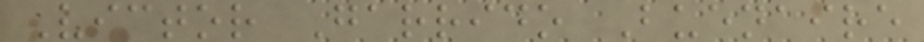Victor Garrido Buenaire
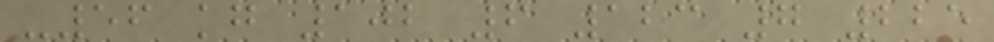-56 kg 102 6 123 7 225
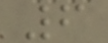6
